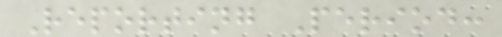Reporting Period:
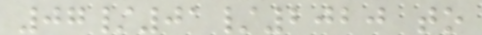07/01/2020 to
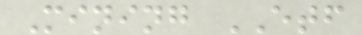Mining ETF
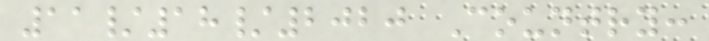11/18/2020 Country:
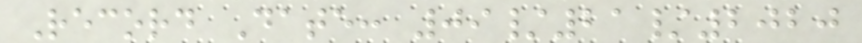Record Date: 09/21/2020
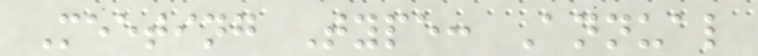Meeting Type: Annual
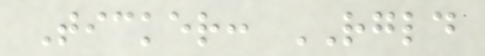Ticker: RGLD
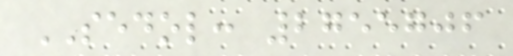SEDOL: 2755706
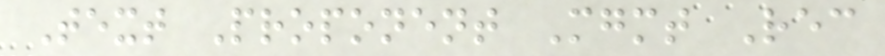Text Proponent Mgmt Rec
